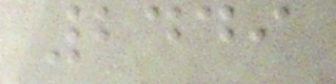2449
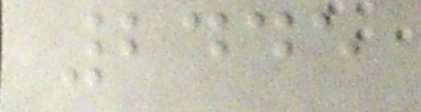2445
